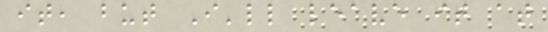it, but I'll leave it at
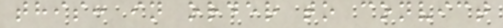this: in order to convict
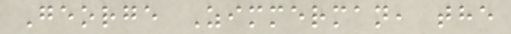George Zimmerman, the
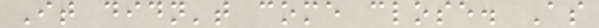It didn't come close. As
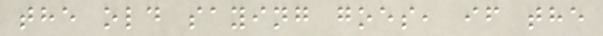the old saying goes, if the
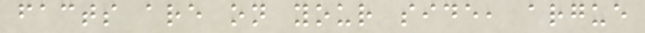facts are on your side, argue
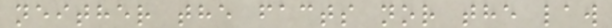neither the facts nor the law
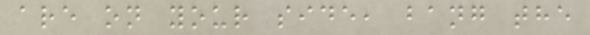are on your side, bang the
